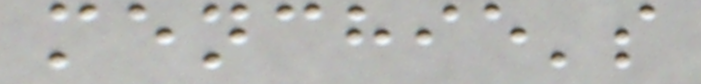menchie's
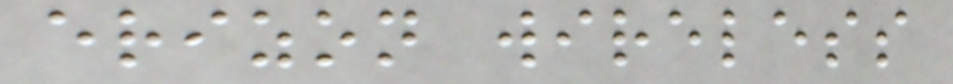erizon wireless
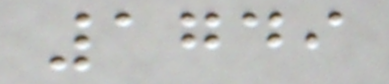1749
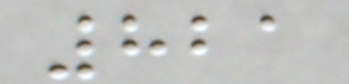821
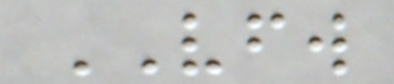VFW
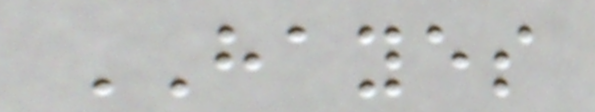HAYES
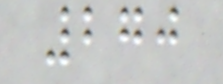270
